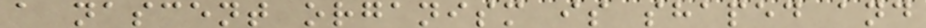a nascent organism is shaped and
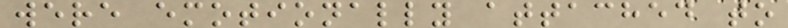were emotionally attached to
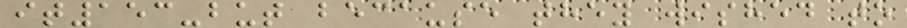it153-but because they wished to
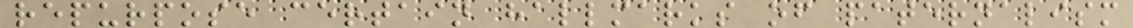repurpose certain hallmarks of paternalism
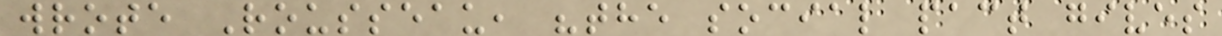wrote Rousseau, "the social pact gives
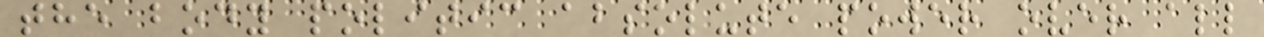the body politic absolute power over all
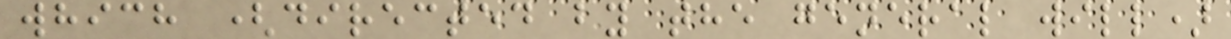which (directed by the general will)
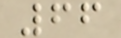66
